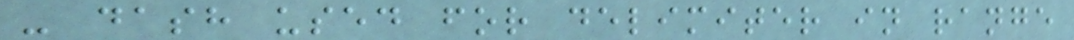- dash used for delimiter in range
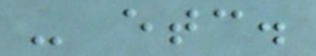- etc.
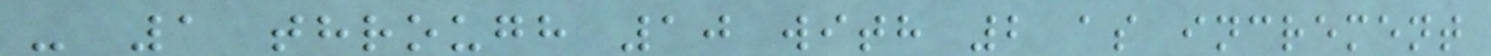- 1 through 10 with 2 as increment
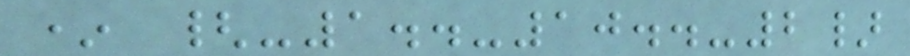* {-1..-10..-2}
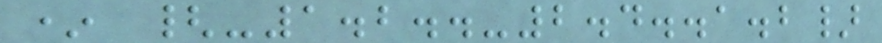* {-1.2..-2.4..1.2}
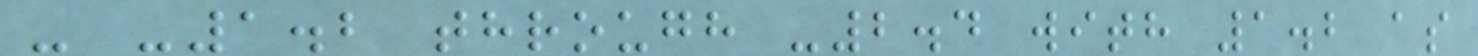- -1.2 through -2.4 with 1.2 as
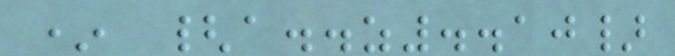* {a..z..10}
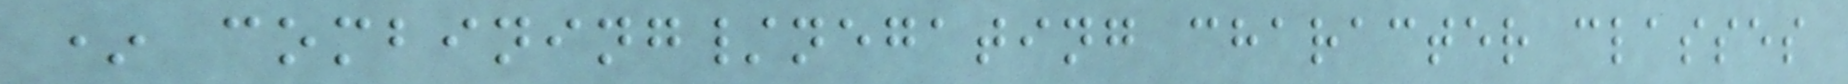* combining/negating character classes
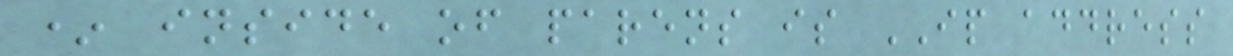* inside of parens is IP address
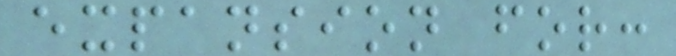expansion for:
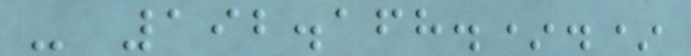- 192.168.*.*
